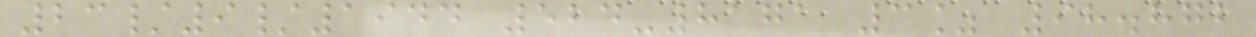23/9/1944 524-8171 3% 98.872
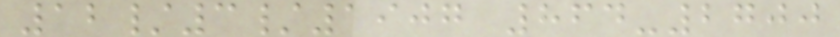12/3/1907 864-2700
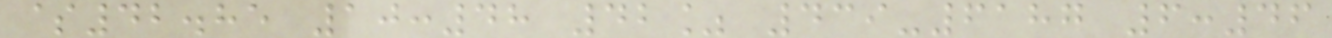$42.85 10:48 42% 439-6187 6:46
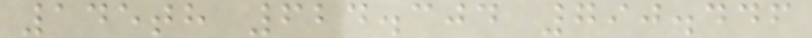145th 624.304 790.446
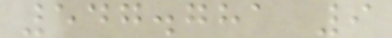547.781 9
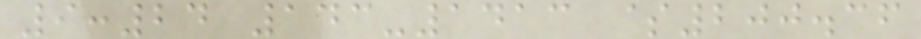9:24 143-1413 $200.36
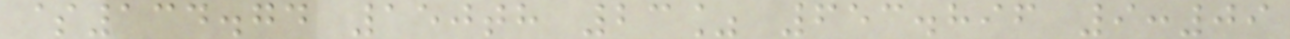$134.74 150th 23% 653.896 9:09
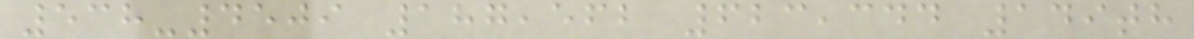538-4509 187,562 623,344 149th
